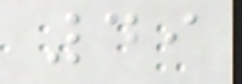49
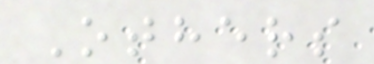Others
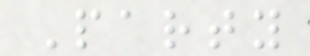Party
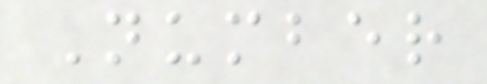Number
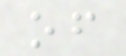of
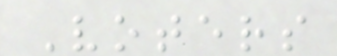Voters
